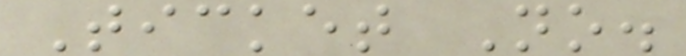Ticket No.
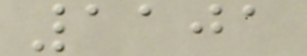1101
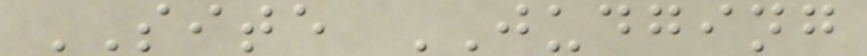SITE JUDGING
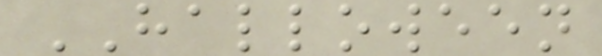HALLOWEEN
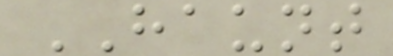HAUNT
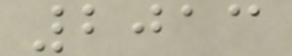2013
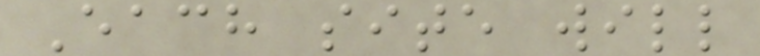Each site will
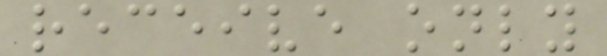receive only
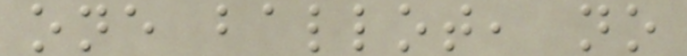one ballot, no
